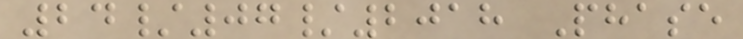24/07/2018 Phase
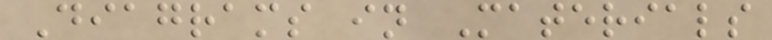Diagrams in Materials
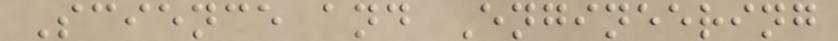Science and Engineering
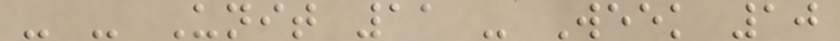- - Unit 11 - Week 10
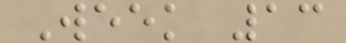Week 13
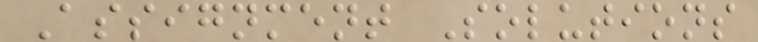Assignment Solutions
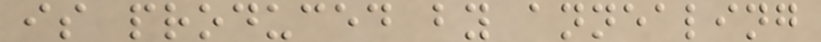is produced by annealing
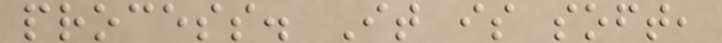process. It is soft,
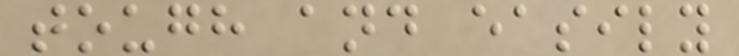tough and easily
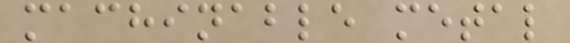machinable metal
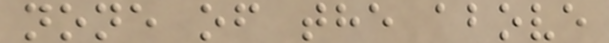none of the above
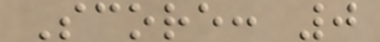Score: 0
